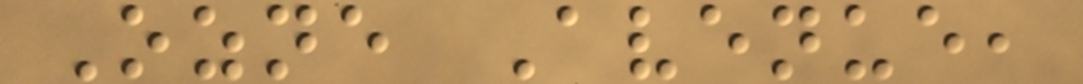Ozne Avenue,
